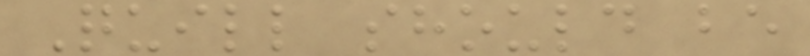Quill should be
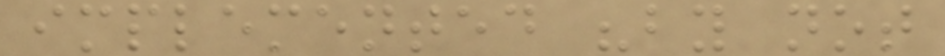implemented "by not
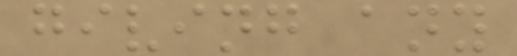giving any
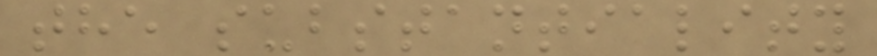the substantiality
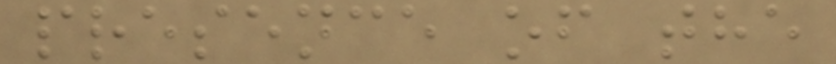presence of the
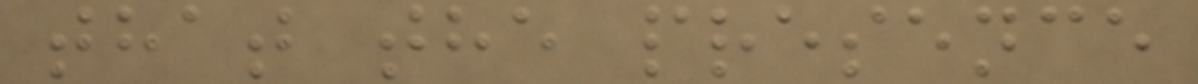that the presence
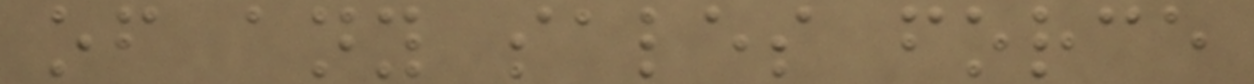of any sales force
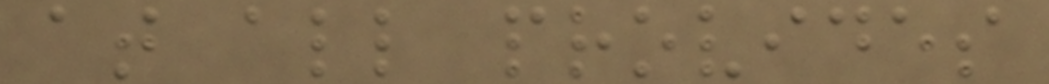at all provides
